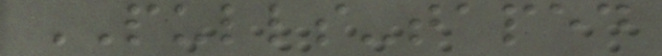PULLS-taped
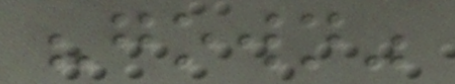"gown"
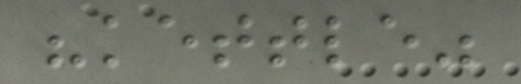"kettle"
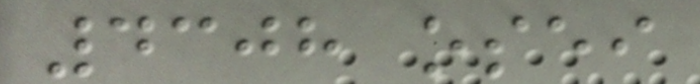4308 osei
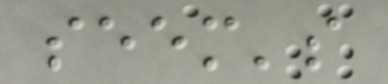seem's
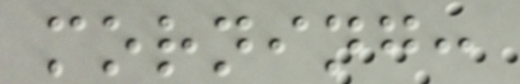morning:
